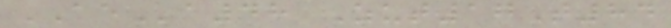AEa48 Zut17T84
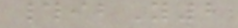#ibY2
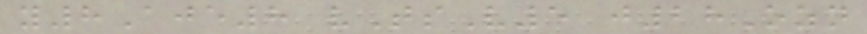y8Aje8 vTsV5 j28Ozn
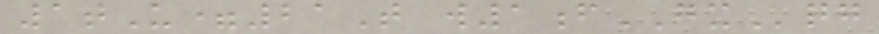1tU=21T w1fGXqg
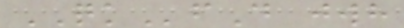QKfD jwh
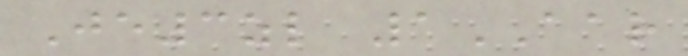Je3zl 1AAR
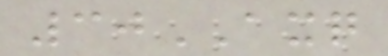30AXQ
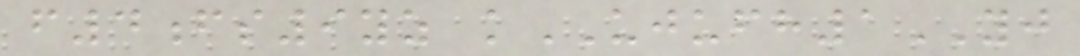f4fs9yz kUJUFH1YJ
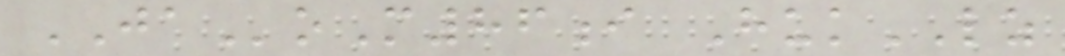JAoM86i HukLZ
